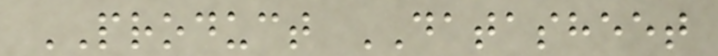PRODUCT DATASHEET
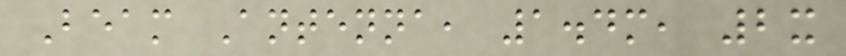Beam Antenna, 1.4m, 2x
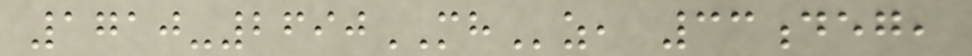1710-2690MHz, 33deg,
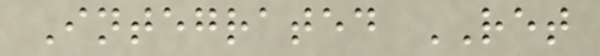Integrated RET
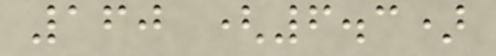160 (6.3)
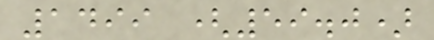1499 (59.0)
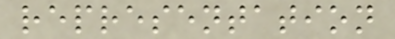representation
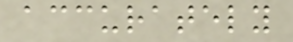accurately
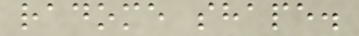radome shape.
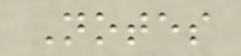Notes
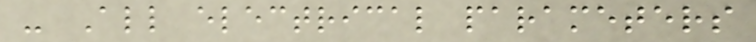- All electrical parameters
